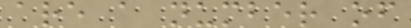are a number of
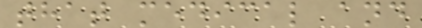that medical and
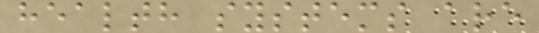health systems are
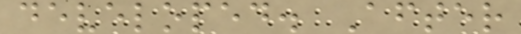developed. After
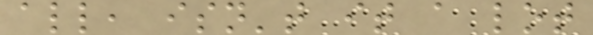all, isn't it a lot
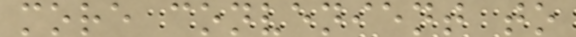more convenient to
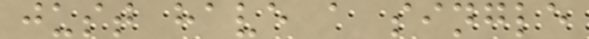just have a single
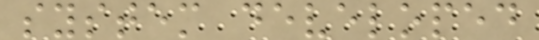system developed
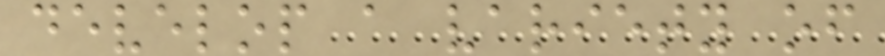develop a variety of
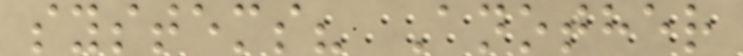systems? Another
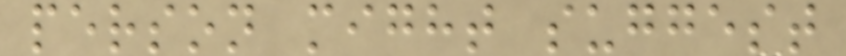person might suggest
